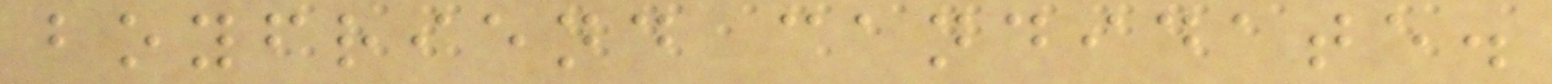boyfriend candidate.
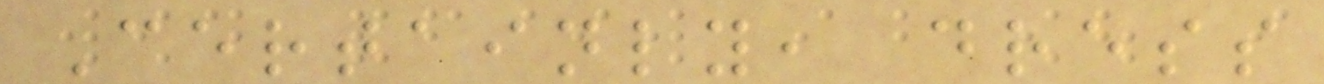Certainly, dress
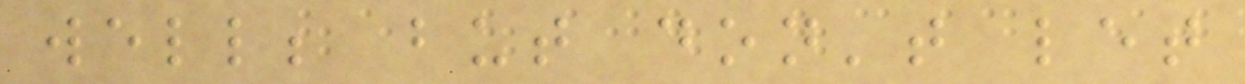well; but don't let
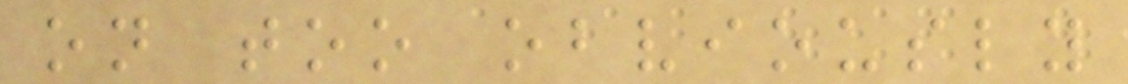on too obviously
